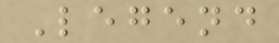Legend
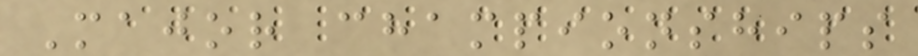Major championships
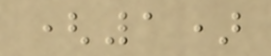(1)
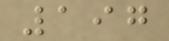197
